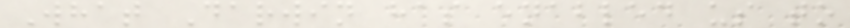What Darwin has enabled us to
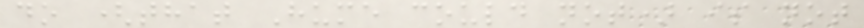do (that Hume could not) is not
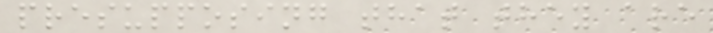presupposing that they are
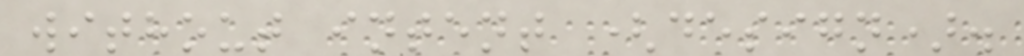without intent (design).
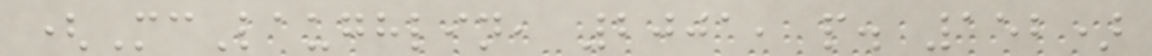(McLaughlin, 2001, p. 152)
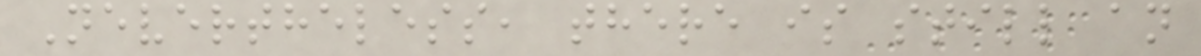Nevertheless, there is still an
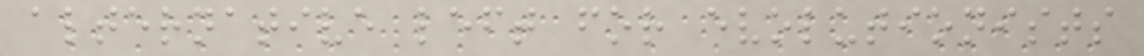alternative left for evolutionists
